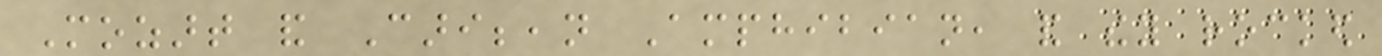Mozart and Caribbean Amphibian, and they rocked
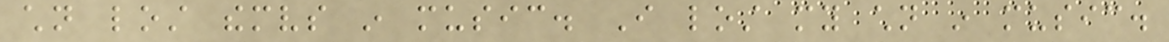children lost themselves in music. I lost my children in music.
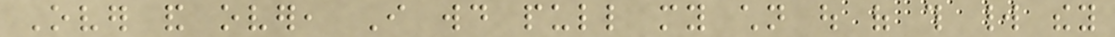Over and over, I would pull my children out of this world they
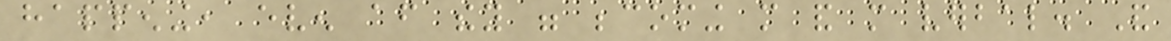happening, even after they were becoming more and more verbal. And
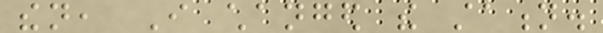then, I changed the station.
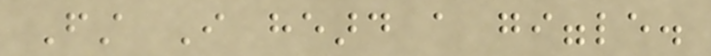First I heard a giggle.
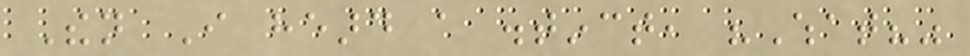Then I heard a distinct, "What?"
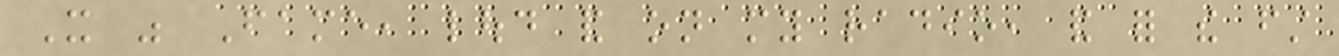It was Fame, loud and on my radio, and for the first
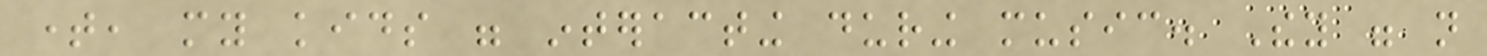time, my kids were interacting during music. They were not
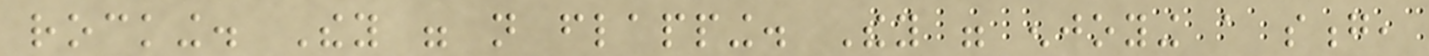rocking. They were not flapping. They were enjoying a song,
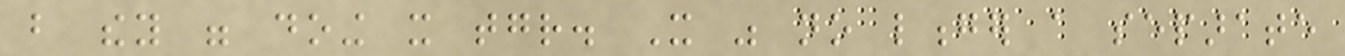but they were doing it together. It was no longer a separate
